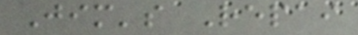Jim's Repai
